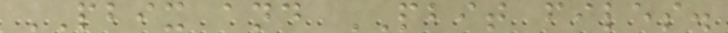PBIX and PBIT files.
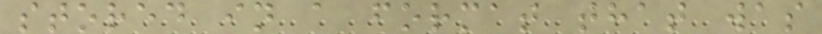stored in a format that was
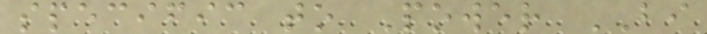specific to Power BI
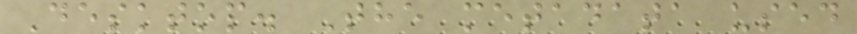Desktop. The metadata used
